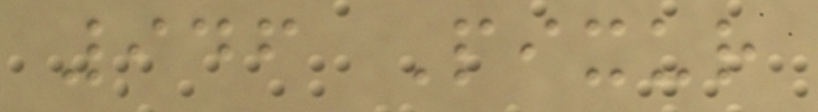946 Pixur
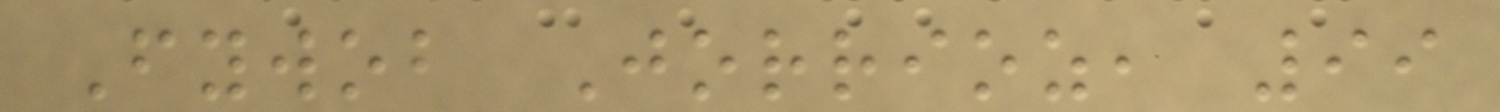Fywob Jorrioz, 99
